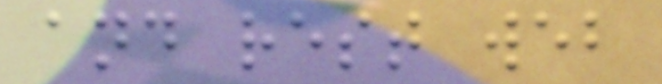and rest web
